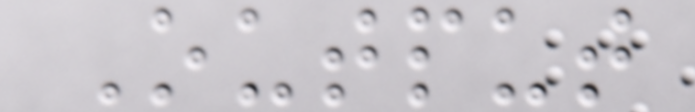Output
